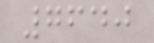7640
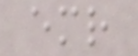emr
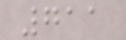711
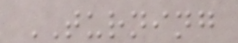TURNING
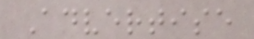Advertise
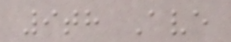9th Ave
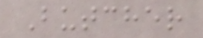Butcher
